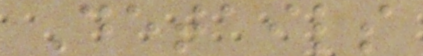Details
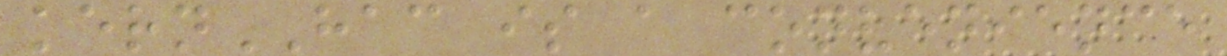kernHAC is a convenience
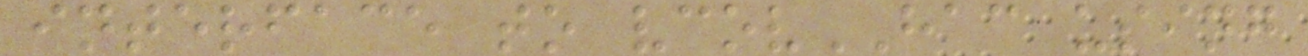interface to vcovHAC using
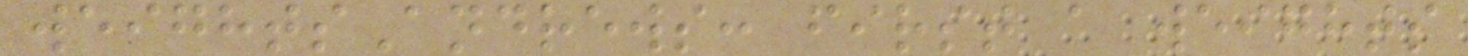weightsAndrews: first a weights
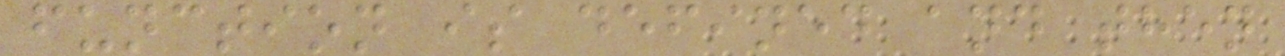function is defined and then
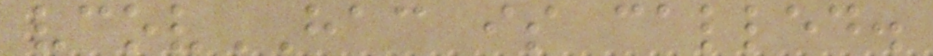vcovHAC is called.
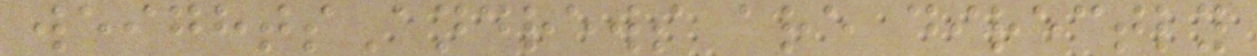weightsAndrews are directly
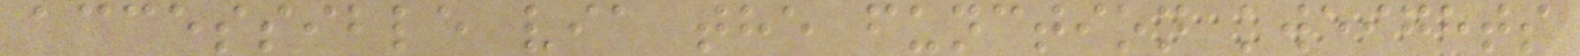accessible via the function kweights
